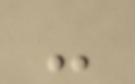-
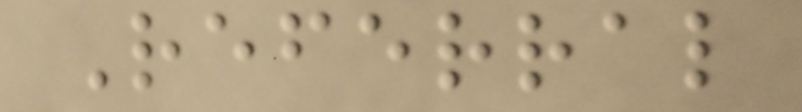Referral
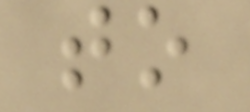to
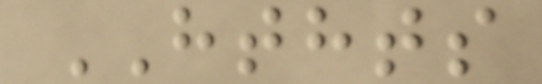HTHTS
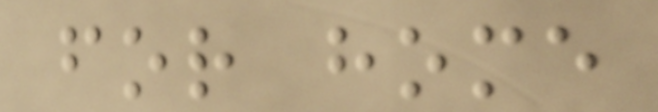for home
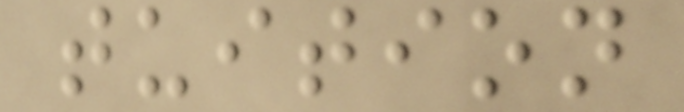tuition
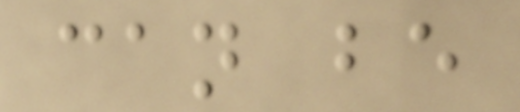can be
